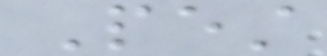Pest
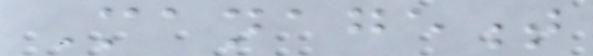Management
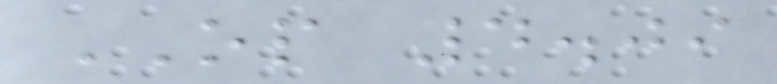OP 4.09
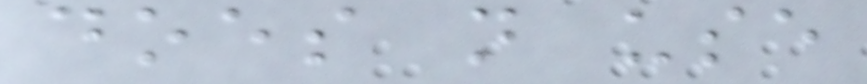does not use
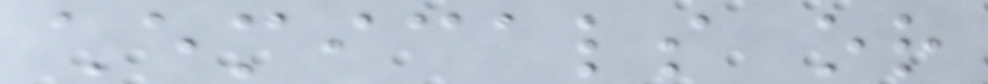chemicals or
